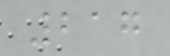217
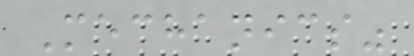Mechanics"
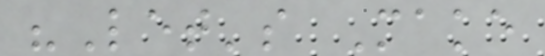"Let's Make
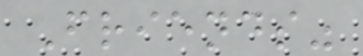Friends"
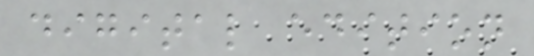digital edition
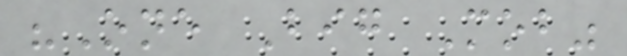"One Big Mob"
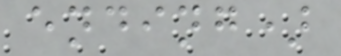ending)
